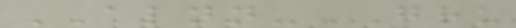ALNN-GRU
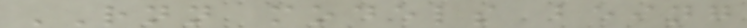RNN models being
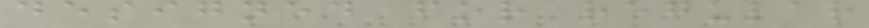designed for regular
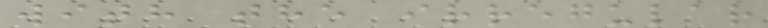with the irregular
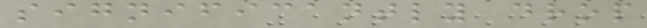significantly drop
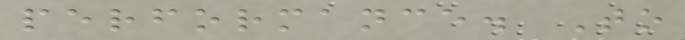performance. To
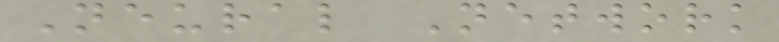Neural Network
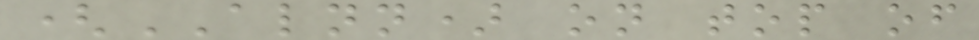(ALNN) on top of
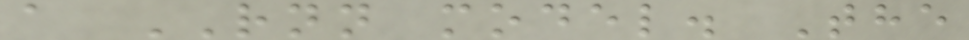a RNN model. The
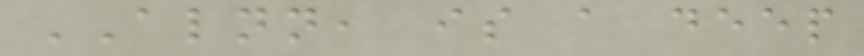ALNN, is a deep
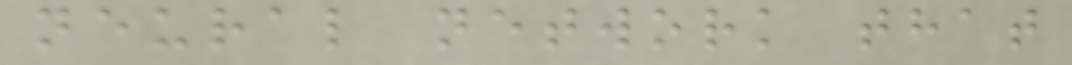neural network that
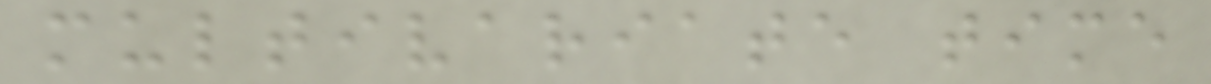multivariate time
